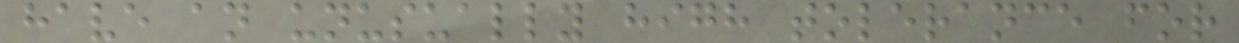have an unusually high tolerance for
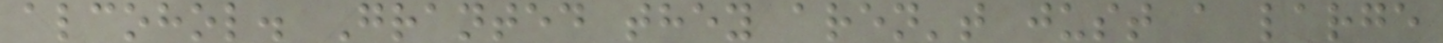alcohol. Granted they aren't just a large
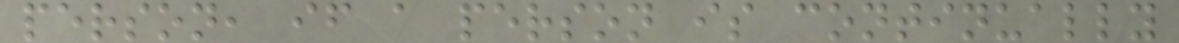person, if a person is continually
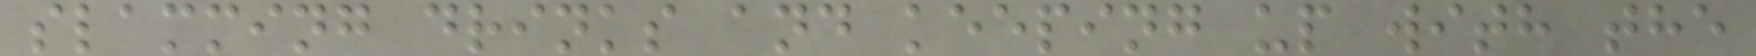slamming drinks and keeping up with the
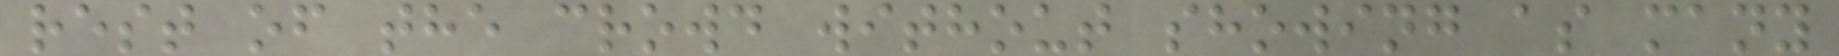rest of the crowd without showing as many
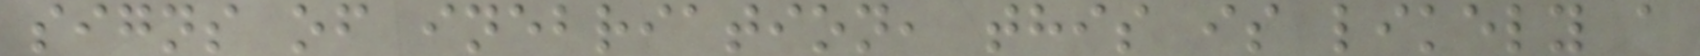signs of inebriation, this is likely a
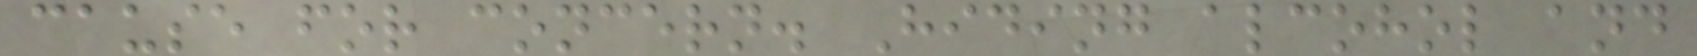cause for concern. Hiding alcohol and
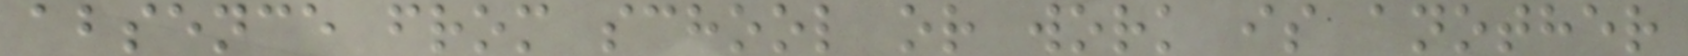absence from school or work is another
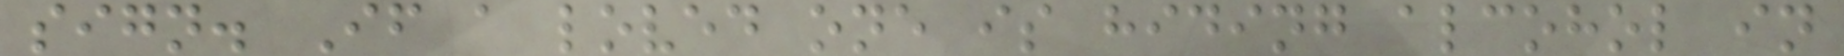sign. If a loved one is hiding alcohol in
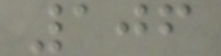106
